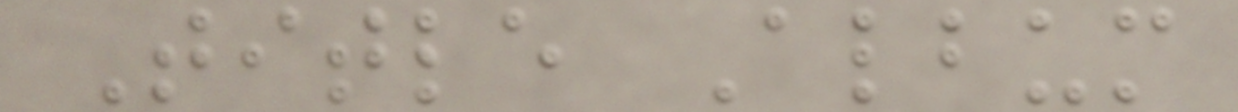Title Album
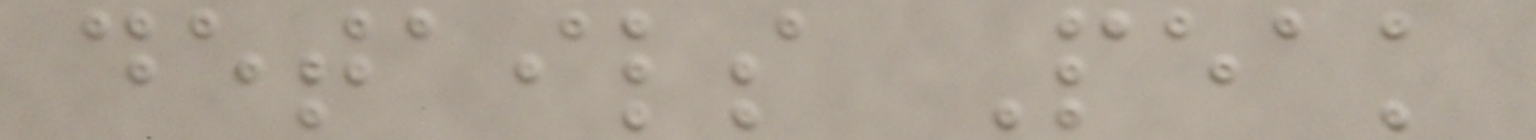details Peak
